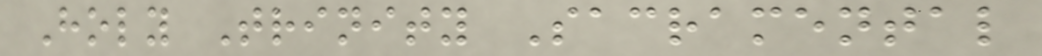Holy Trinity Sacramental
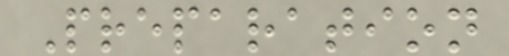Preparation
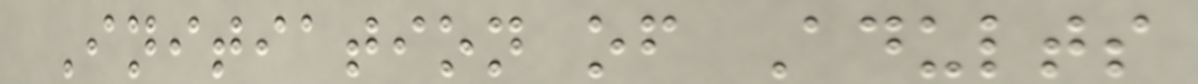Initiation of Adults
